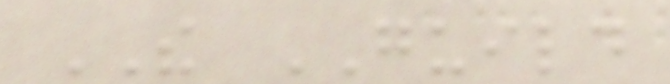THE GUILD
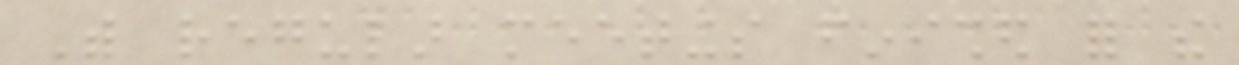With regular meetings finished for the
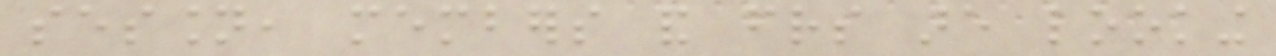session, members and friends are looking
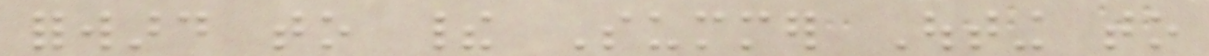forward to their Summer Outing to
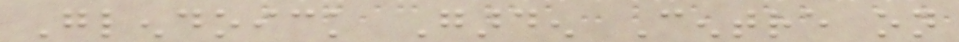Glendoick Garden Centre on
